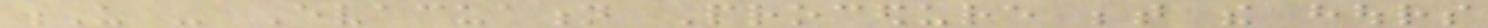U - Evacuation Procedure between the hours
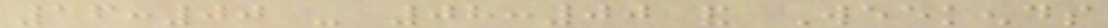16:00 - 08:00 and Weekends
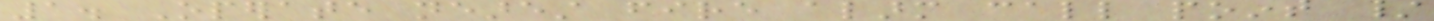1. Operate nearest fire alarm call point /
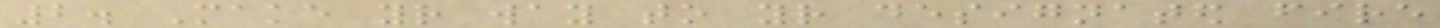2. Make your way to your designated fire
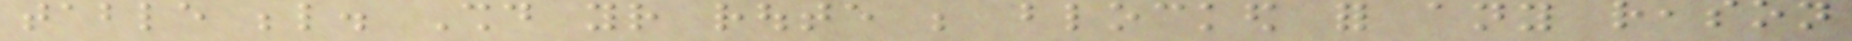table below. Should your route be blocked for any reason
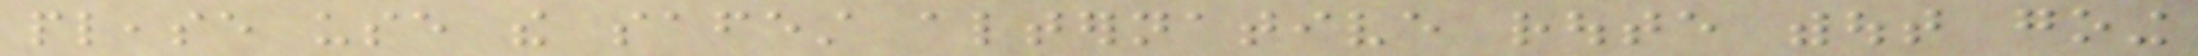please use the safest alternative route without going
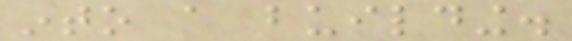into a building.
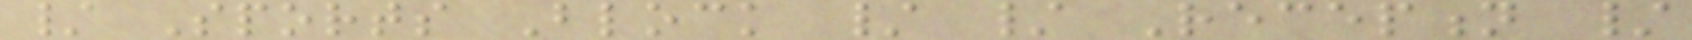/ Sports Block / / Reception /
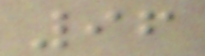96
